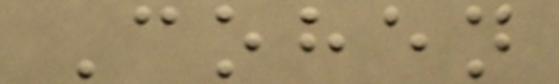Cohen
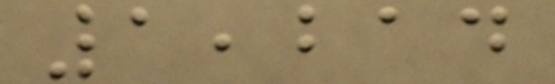1,214
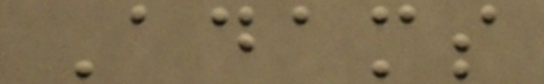Adams
